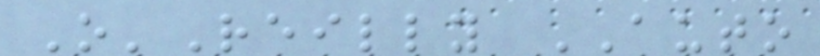O'Reilly AUTO
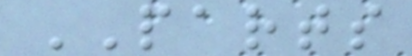PARTS
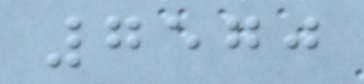7570
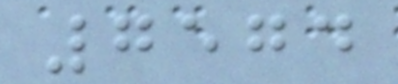7574
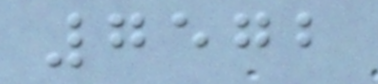7572
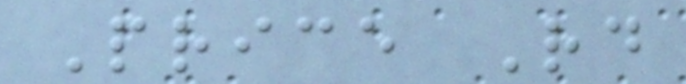Price Rd
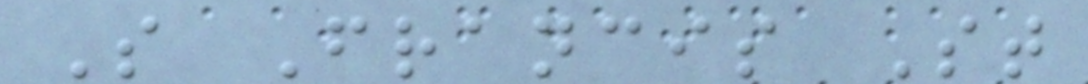S Francis St
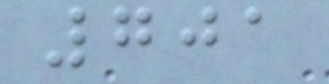701
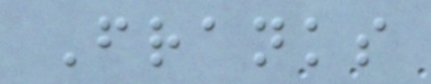Franks
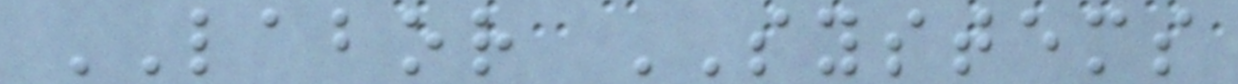LABOR SYSTEMS
